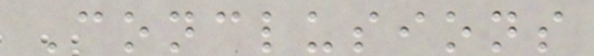Conclusions
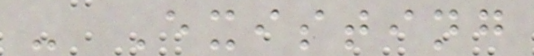- Existing
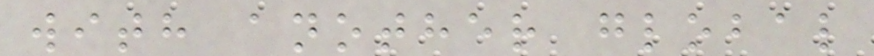with another global
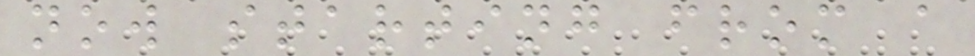now starting from a
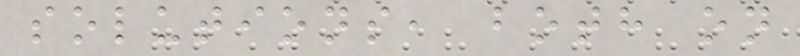solutions, both on
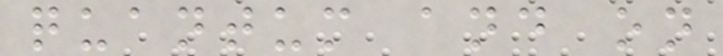quantum and on
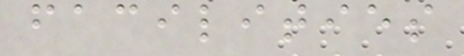facilities
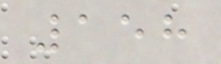158
